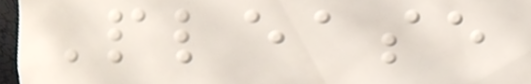Please
